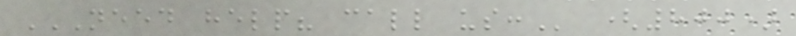NEED HELP? CALL US: (800)
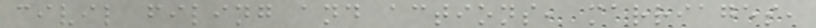civil filing and actions, marriages,
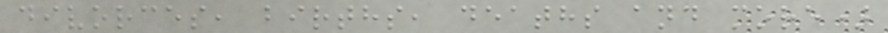divorces, births, deaths and more)
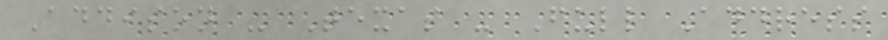Addison - Texas - Full Address
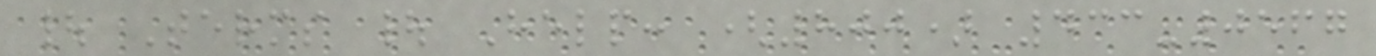| Terms | Help: (800) 433-0567
